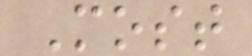Most
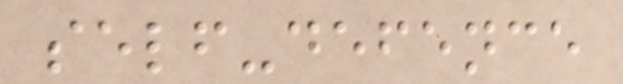self-defence
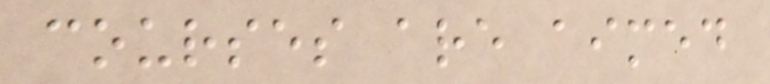courses are aimed
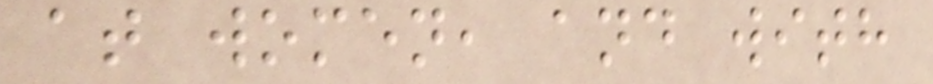at women, and with
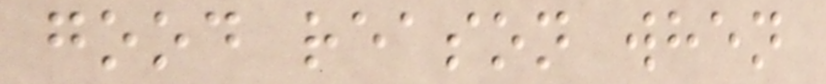good reason when
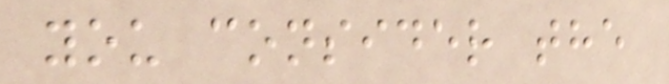you consider the
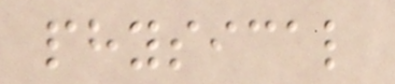physical
